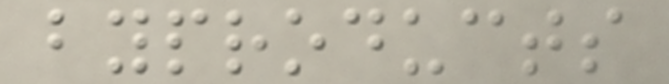byproducts
